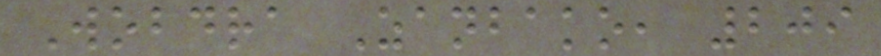Wobdra Zanbako, 209
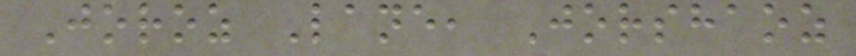Joroz Lane, Jorshaoz
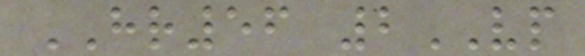HR56 2VP
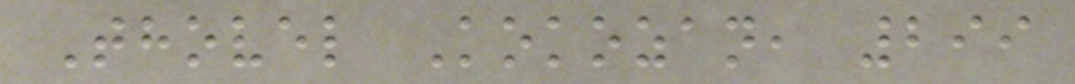Thovel Kokozan, 299
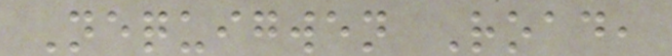Nequigwen Road,
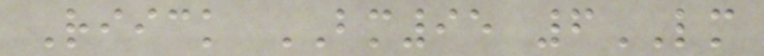Riick BM95 6LM
